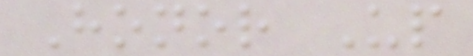Honor Up
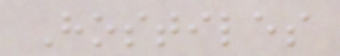Hostiles
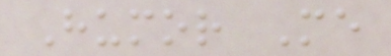Humor Me
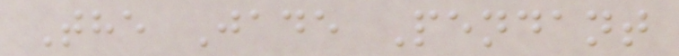The Jade Pendant
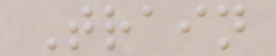Train
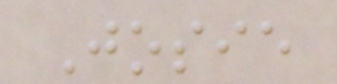Josie
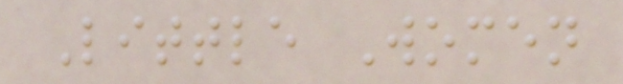Little Women
